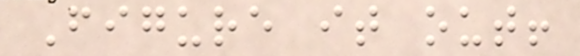Figure it out!
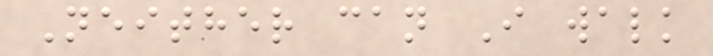Neither can I walk
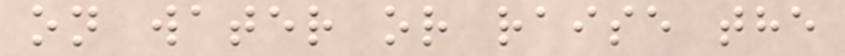on water or raise the
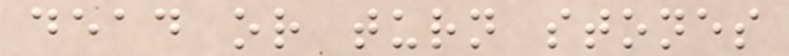dead or turn stones
